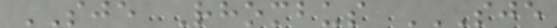SJE Rhombus SJE
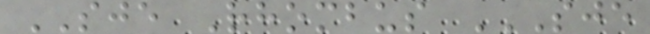SJE Rhombus SJE
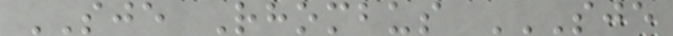SJE Rhombus SJE
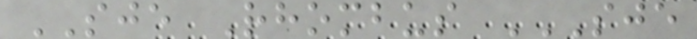SJE Rhombus SJE
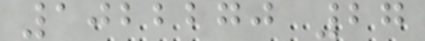1022270 27
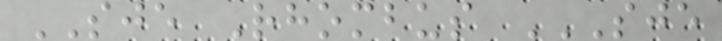SJE Rhombus SJE
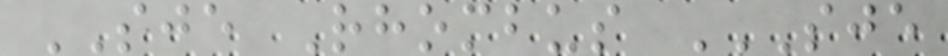SJE Rhombus SJE
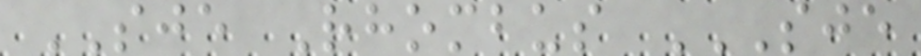SJE Rhombus SJE
